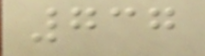737
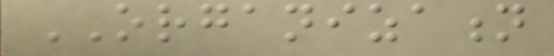ORGANIZATION
